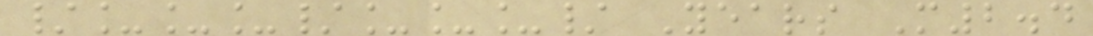/___/___/ Years M2.4
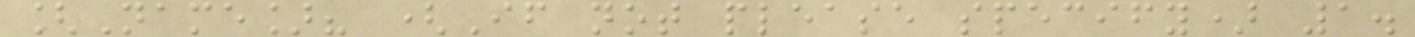[Name]? (If not please specify) 1.
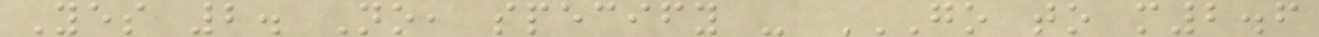Yes 2. No, specify - GO TO M2.6
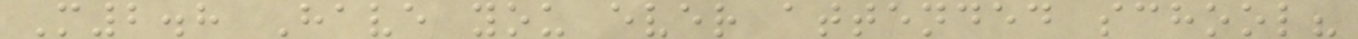M2.8 Have you ever attended school?
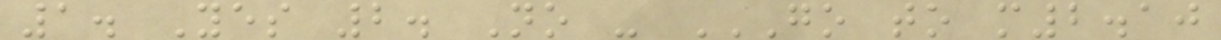1. Yes 2. No - GO TO M2.10
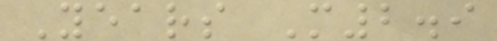Years M2.9
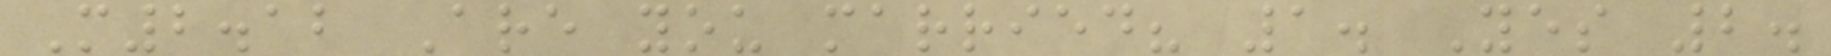M2.12 Are you married? 1. Yes 2.
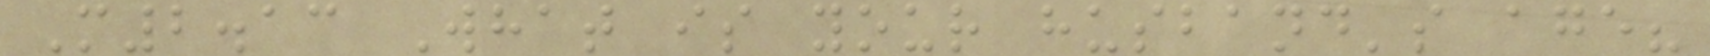M2.13 What is your husband's age?
